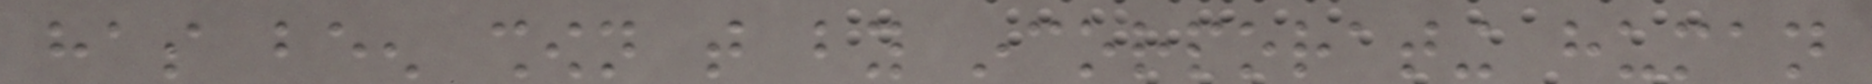has been shown that by incorporating human
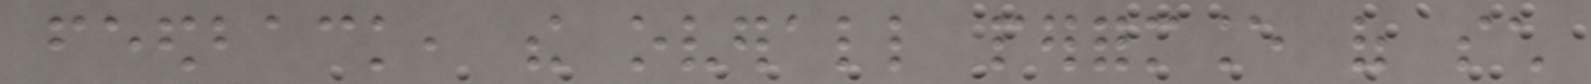feedback, the overall performance of such
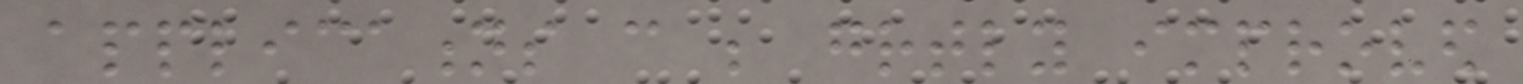applications can be greatly improved
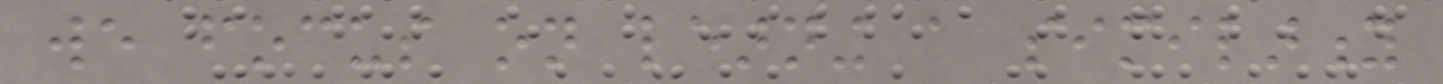we focus on learning a similarity
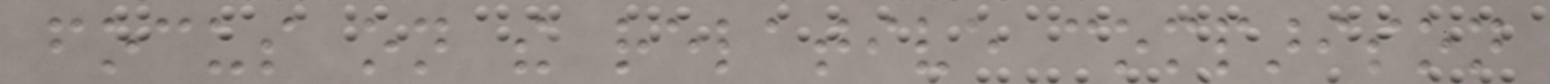focus on the relative comparison
